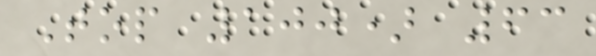Top 100) 63
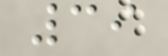39
